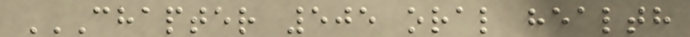CHAPTER 505 ORAL HEALTH
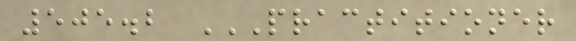505.2 PRACTITIONER
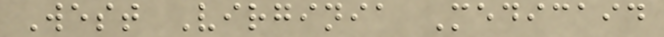West Virginia Medicaid
